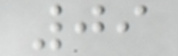09
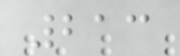213
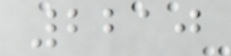2210
